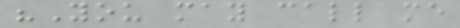"You may call me
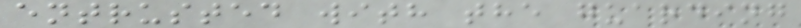entrusted with the guarding
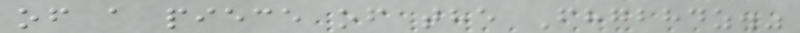of a piece of the Fhgbhdz."
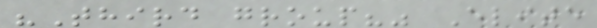"Third group?" Elite
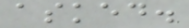asked.
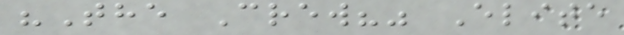"The Crew?" Elite
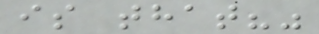is that?"
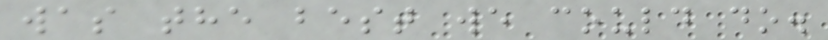was the best we could do.
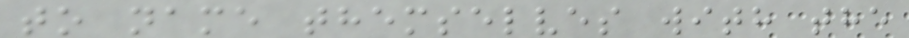to name themselves with the
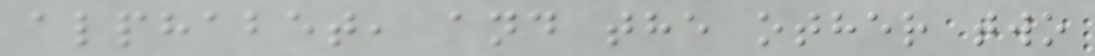alphabet, and the other two
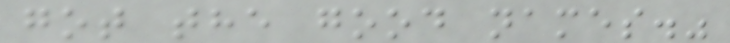got the good names."
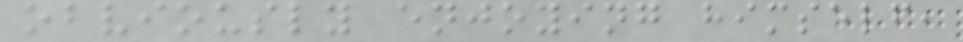obviously enjoying himself,
